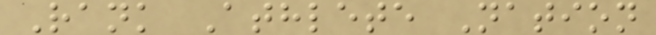Rank Athlete Nation
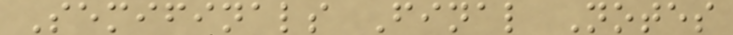Semifinals Final Notes
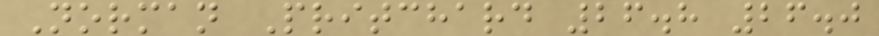Norman Pritchard 26.8 26.0
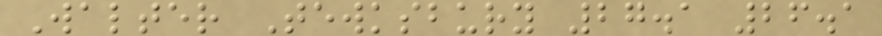Walter Tewksbury 27.1 26.1
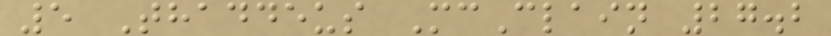5 Thaddeus McClain 27.2
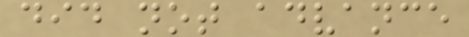did not advance
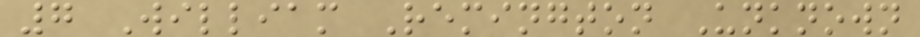7 William Remington Unknown
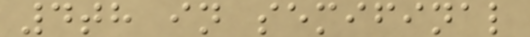4th in semifinal
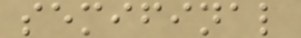semifinal
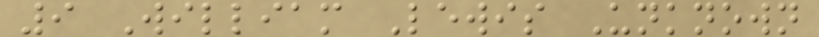9 William Lewis Unknown
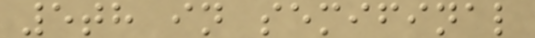5th in semifinal
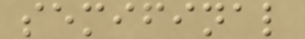semifinal
